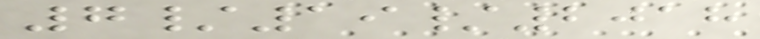7/19/2018
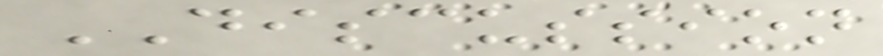DISCUSSION
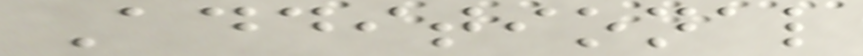Additional
